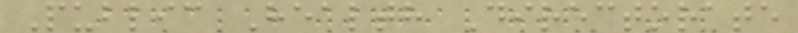Public Health Directorate
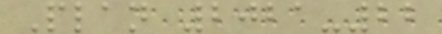Plan 2021-22
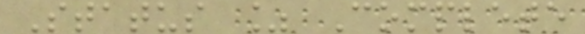Status % Complete
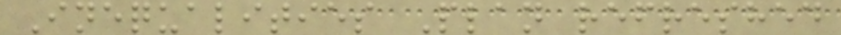Inequalities Plan refreshed
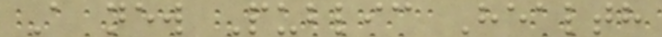A new Public Health
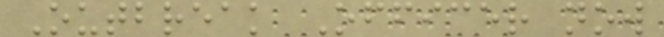Outbreak Officer now
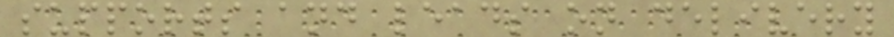supports and leads on delivery
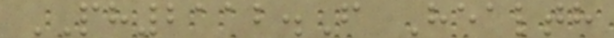PH2112.F Health
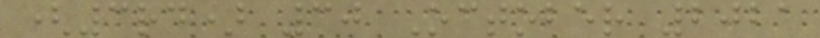(3rd) 30 October 2021
